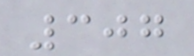307
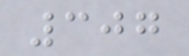307
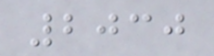2030
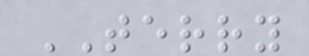TERRY
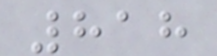818
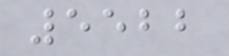5522
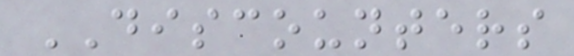DISCOUNTERS
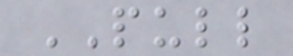PULL
